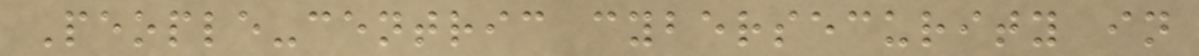People-centric cybersecurity in
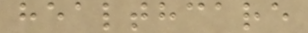healthcare
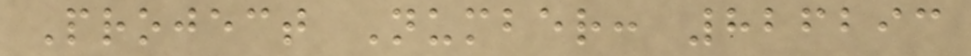Project Number: 826293
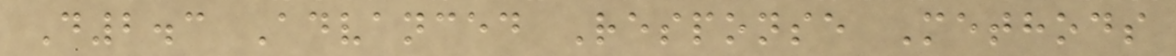D2.3 Advanced Response Methods
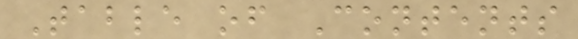Table of Contents
